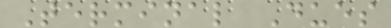Terminal Dues
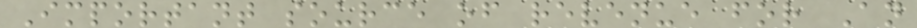Important source of revenue for An
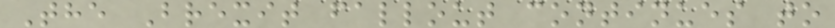The Brexit fallout continues to
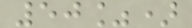50%)
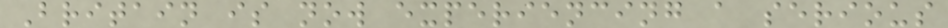Britain is now experiencing a serious
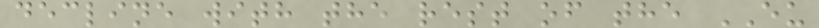decline with the rest of the EU
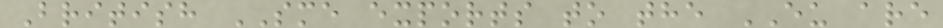British SME exports to the EU are
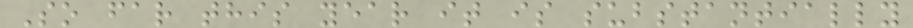So far this year it is substantially
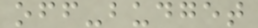off-budget
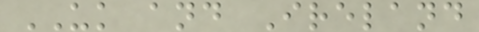UK and Ireland
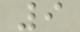9
